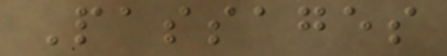Passages
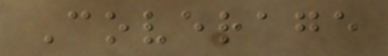Coverage
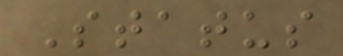Status
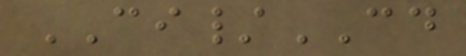CI/CD
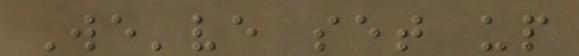We've set up
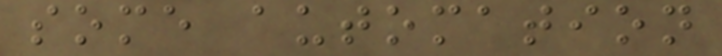some automation
